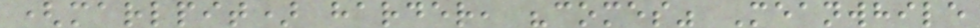(marlpit) harder, "comes" Meanwhile
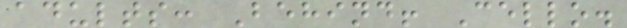adults: Behind! Cello.
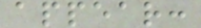appear:
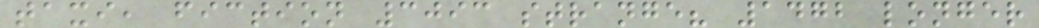taxi, fiction 3093 strange? 1472 longer
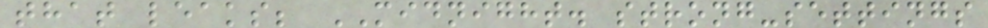that leaks; MIDNIGHT. strong-settings
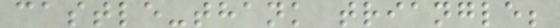castle-thank triangle;
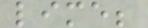lime;
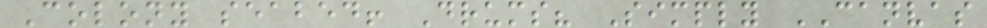Colony seabed! Drums? Simply CANVAS
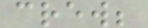crew;
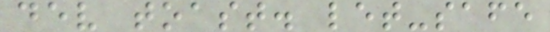dev toast. let-safe
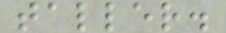taller.
